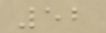52
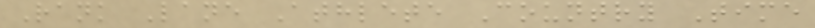Rank Lane Athlete Country Time
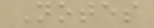Notes
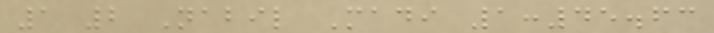1 2 Nabil Madi 1:45.63
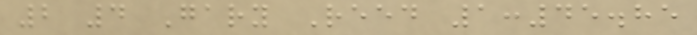2 4 Gary Reed 1:45.85
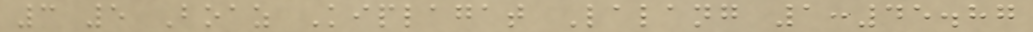3 5 Boaz Kiplagat Lalang 1:45.87
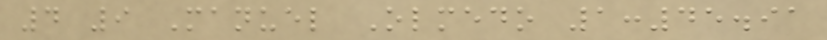4 9 Manuel Olmedo 1:45.91
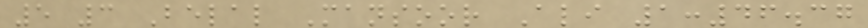5 3 Belal Mansoor Ali 1:46.37
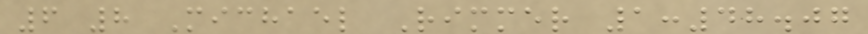6 8 Michael Rimmer 1:48.07
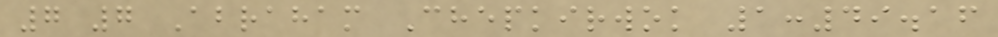7 7 Abraham Chepkirwok 1:49.16
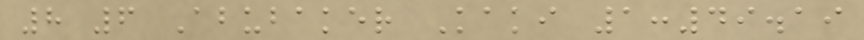8 6 Abubaker Kaki 1:49.19
